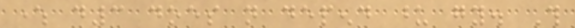where d3 does not depend upon gy. This
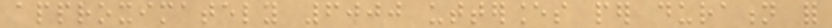approximately 6000 utterances per duration for
